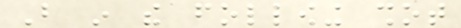But in the following shot
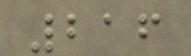216
